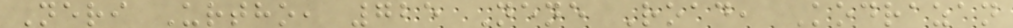Neri Urtho, 725 Nene Road, Kodrazan
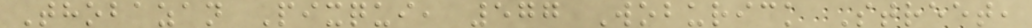Thobazan Pixqui, 577 Woburick Street,
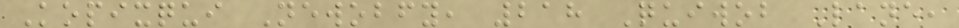Kopixqui Newobfy, 218 Quiwob Lane,
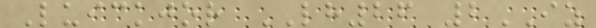Luickjor LH26 2IZ
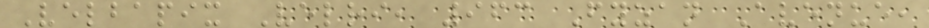Velbapix Velri, 963 Fyzan Avenue,
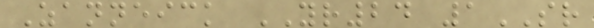Zanneick YR24 1SR
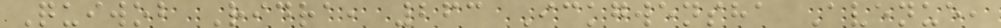Quiwob Ridra, 263 Ickgwensha Avenue,
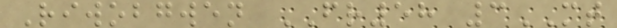Riwobgwen FR58 3MT
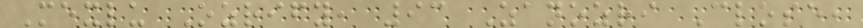Mexlu Ozrify, 93 Zanozri Close,
